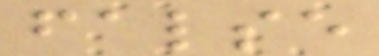false
